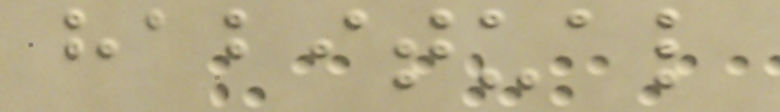habitual
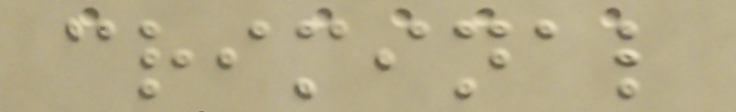criminal
